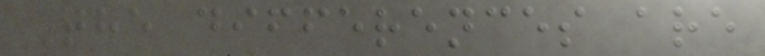The differences are
